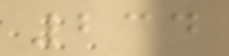234
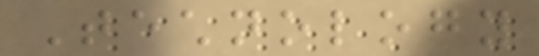Technology
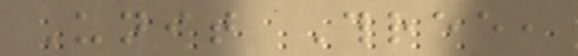Unit Three,
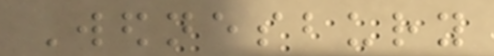Wednesbury
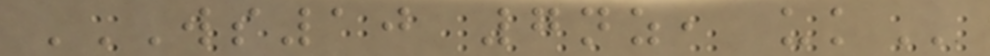WS10 7NZ, UK
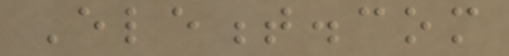Element.com
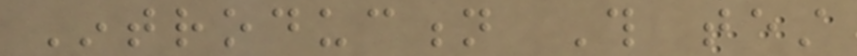Introduction This test
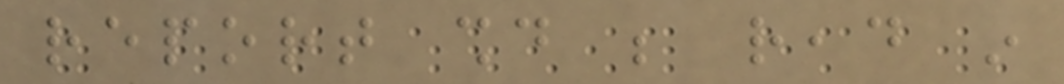report should be read in
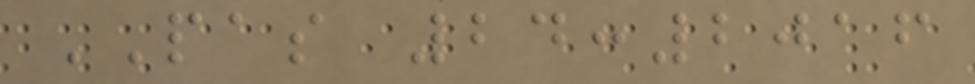PAS 24:2016
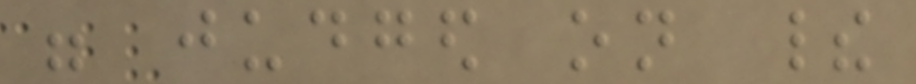were judged on their
